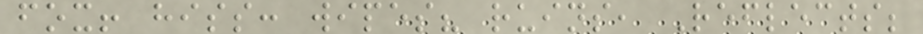fox! hiss: wipes? ruins, Reflects;
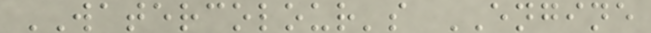WATERCOLOUR's ENGINE
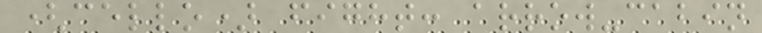(cello) fight: arrow-cabin
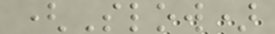(Slow)
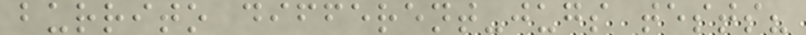burrito different-jugs tests?
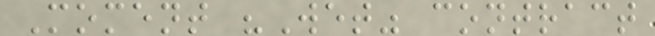Moment "Wet" contract
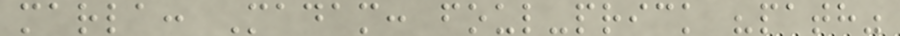marla: Madam: foul-prick "path"
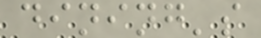dining's
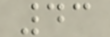43
